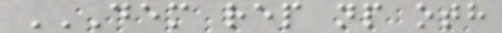DEM REP NP OTH
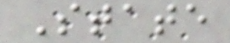State
